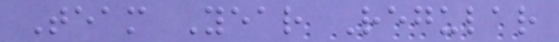Team Year Regular
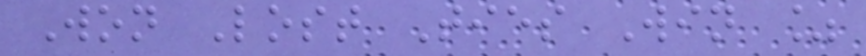Won Lost Ties Win %
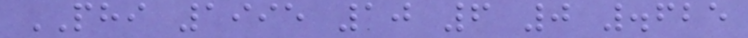PHI 1995 10 6 0 .625
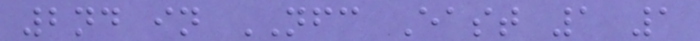2nd in NFC East 1 1
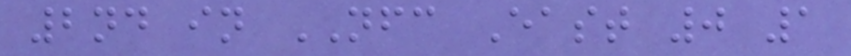2nd in NFC East 0 1
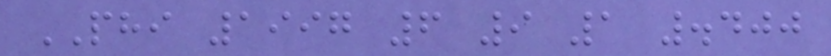PHI 1997 6 9 1 .400
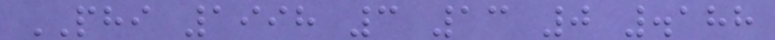PHI 1998 3 13 0 .188
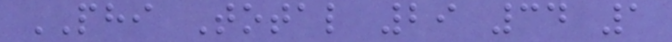PHI Total 29 34 1
